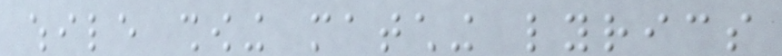while showing matching lyrics
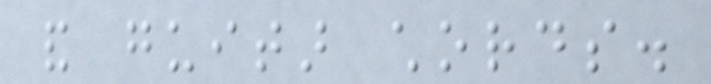and guitar chords.
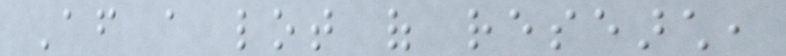After a lot of research,
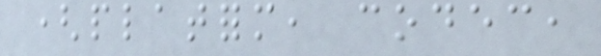(platform, codec,
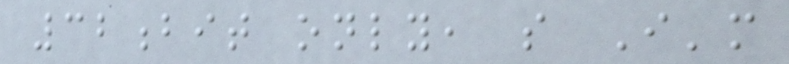32bit only, so I'm
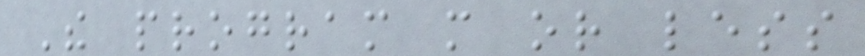The program more or less
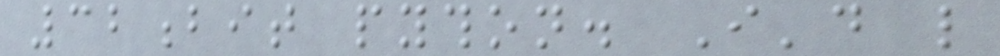32bit python. I'd like
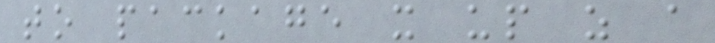to package it up as a
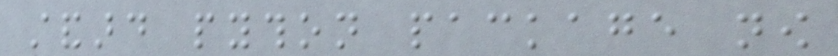standard python package now
